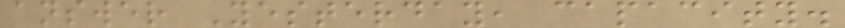answer Yesterday, capacity.
